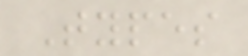Types
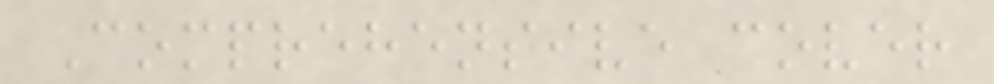Comprehensive cover
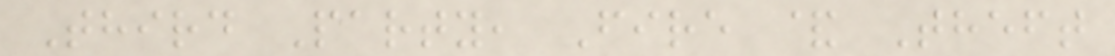Third Party, Fire & Theft
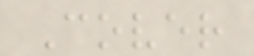Cover
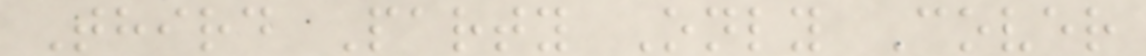Third Party Only Cover
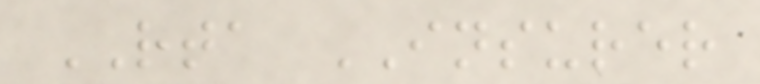RTA INSURER
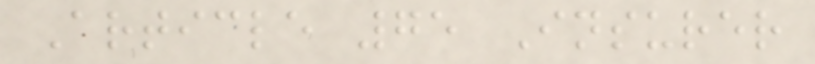Article 75 Insurer
